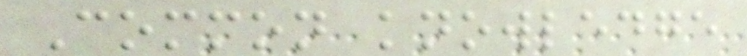Common knowledge
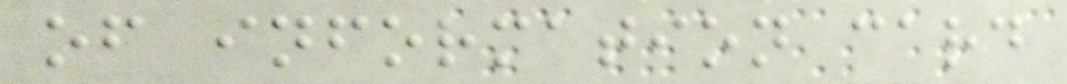of information card
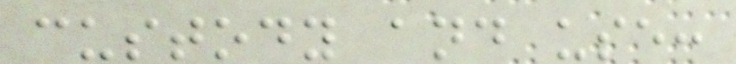custody and use:
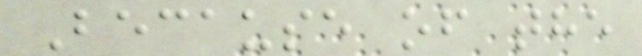Because of the
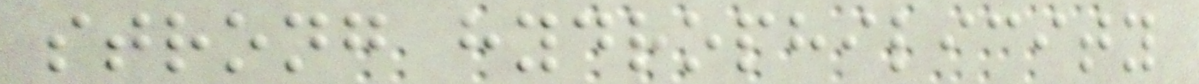strong hydrophilicity
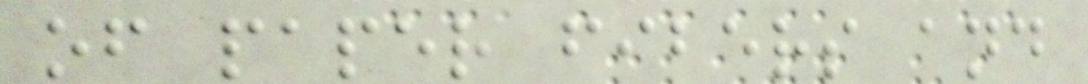of paper fibers and
